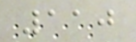110
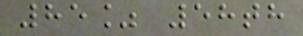85% 58th
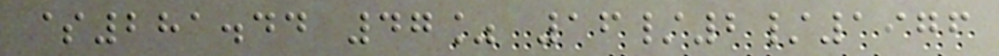$281.44 47% 16/2/1976
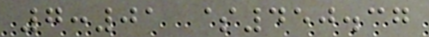7:01 $450.37
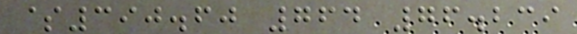$390.60 764 76.239
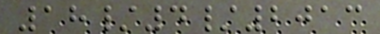18/4/2013
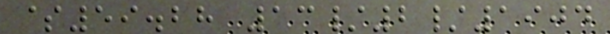$59.28 13/2/1904
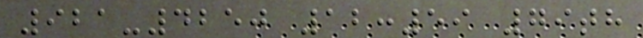921-4250 12:59 79th
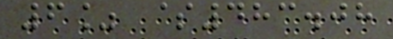6% $483.08
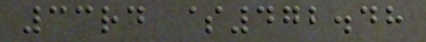33rd $472.48
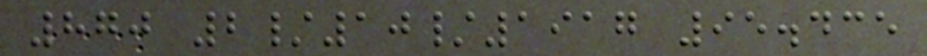870 2/10/1917 95.435
